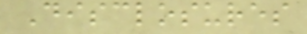Disclosures
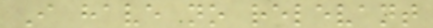I have no relevant
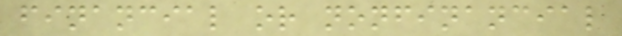financial or nonfinancial
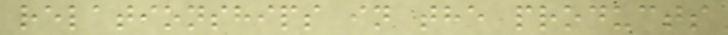relationships in the products
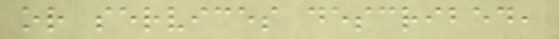or services described,
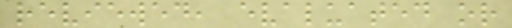reviewed, evaluated or
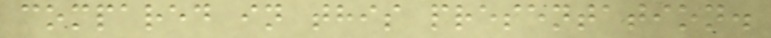compared in this presentation.
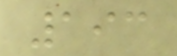193
